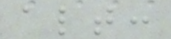alt:
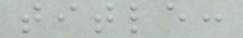title:
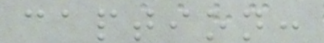caption:
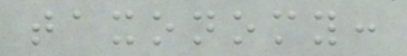taxonomy:
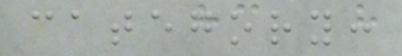category:
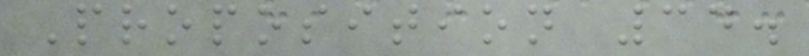Proposition 34.
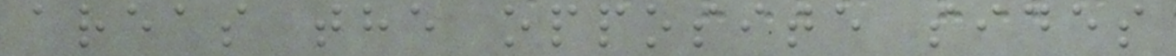areas the opposite sides
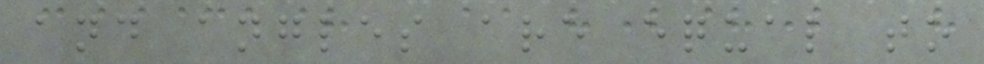and angles are equal to
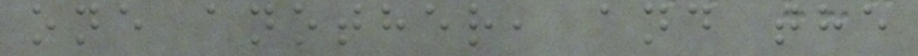one another, and the
